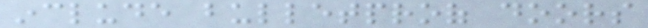include bulletproof doors
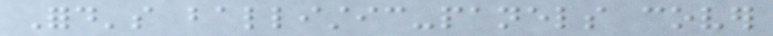Ford's ballistic-panels cover
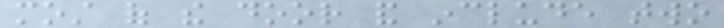most of the door and include two
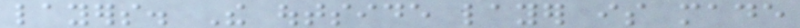layers. The outside layer is made
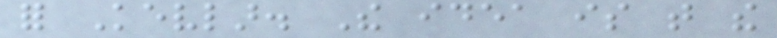for Kevlar. The idea is that the
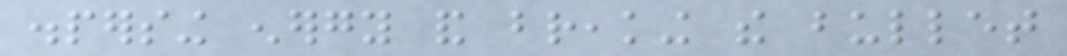dispersing energy and breaking the bullet
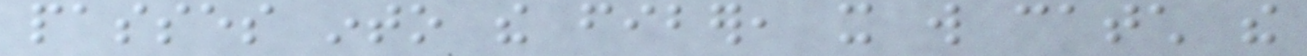passes into the fiber, it will catch the
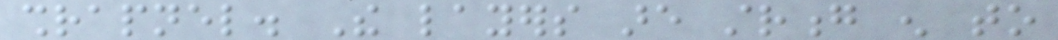shrapnel. The layers are strong enough to
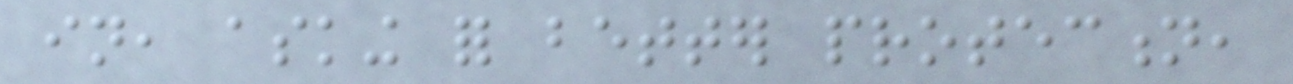in, asking for better protection,
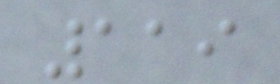119
